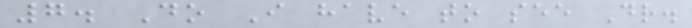7. Do I have to see Dr.
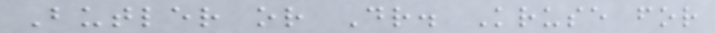Butler or Dr. Kruse for
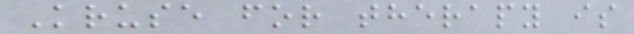Kruse for therapy is
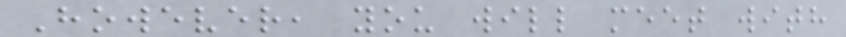However, you will meet with
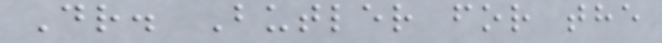Dr. Butler for the
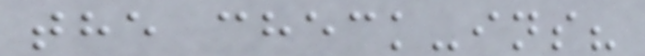the check-ins?
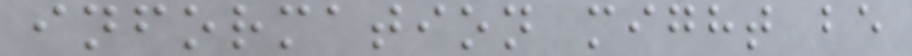information might be
